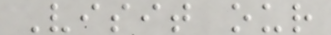Visit our
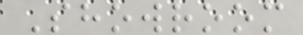Showroom
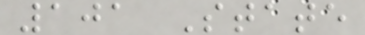101 State
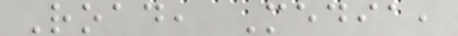Road, Media,
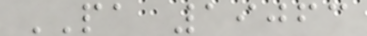PA 19063
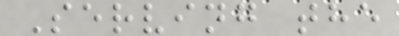Serving the
